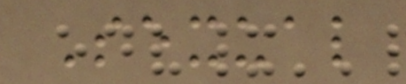Sexual
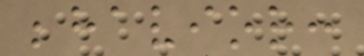behavior:
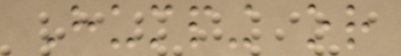Humping or
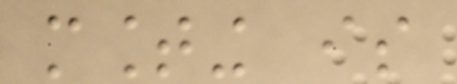mounting is
